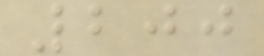200
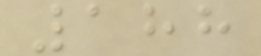188
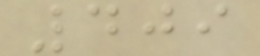409
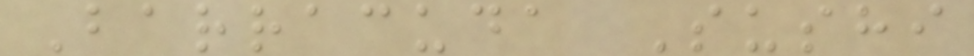Barracuda Sushi
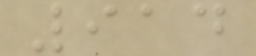914
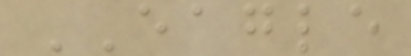EAGLE
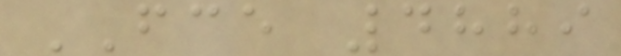FCE 4889
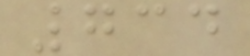734
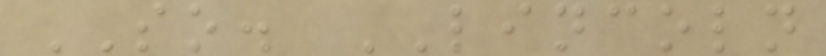SO. LINCOLN
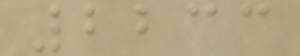2233
